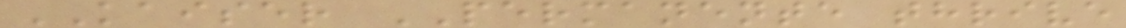KAISER PERMANENTE thrive
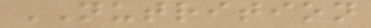NUTRITION
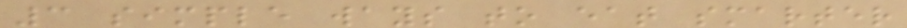3 simple ways to eat smarter
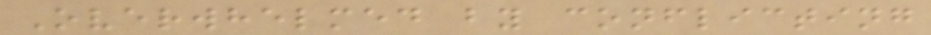Overwhelmed by conflicting
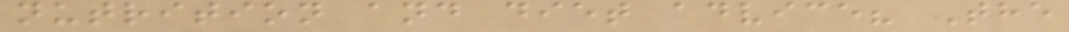nutrition and diet advice? The
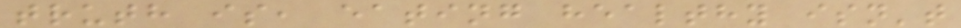truth is, eating healthy isn't
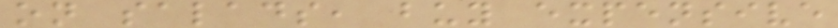on salads, buy expensive
